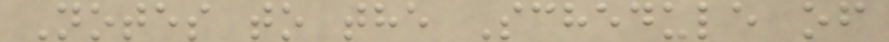Notes to the Schedule of
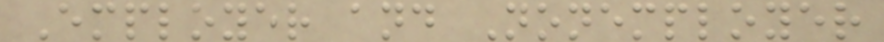Employer and Nonemployer
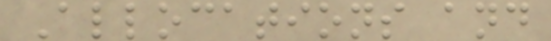Allocations and
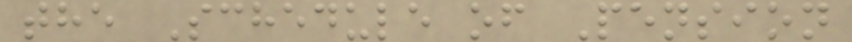the Schedule of Pension
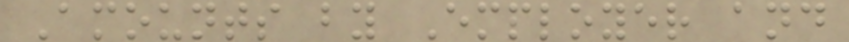Amounts by Employer and
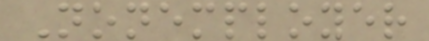Nonemployer
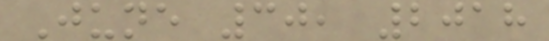June 30, 2018
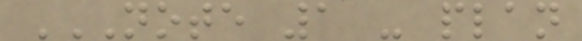NOTE 1 - PLAN
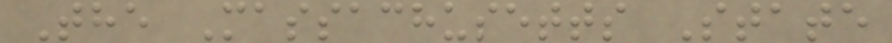The Massachusetts State
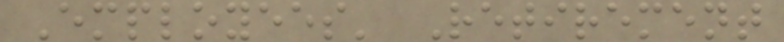Employees' Retirement
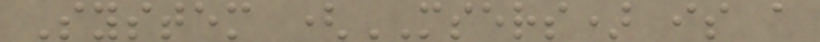System (MSERS) is a
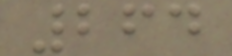264
